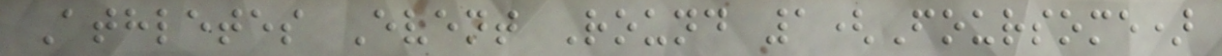Athletes Event Round 1(Foursome)
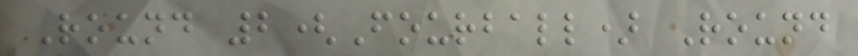Round 2(Fourball) Round
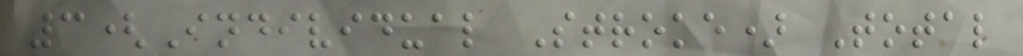3(Individual Stroke) Total
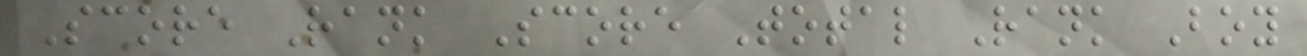Score Rank Score Total Rank Boy
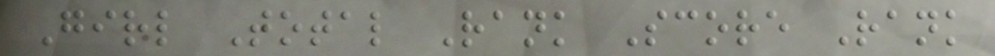Girl Total Rank Score Rank
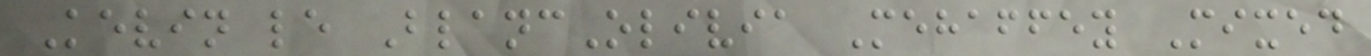Kevin le BlancOlivia Mehaffey Mixed
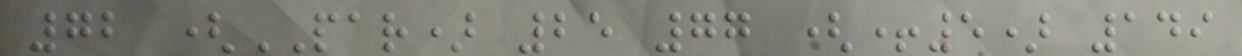72 (PAR) 25 77 (+5) 149
